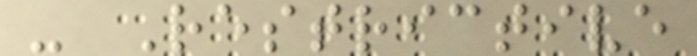- Restrictive
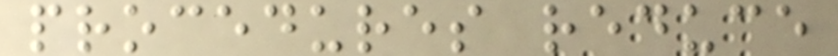procedures reduce
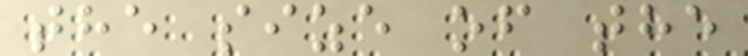the size of the
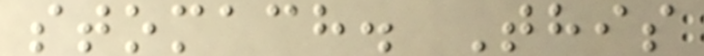stomach. This
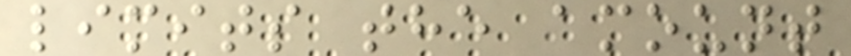limits the amount
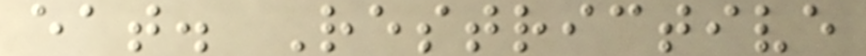eat. Restrictive
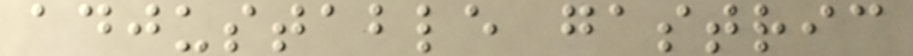adjustable gastric
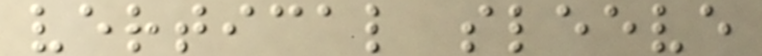vertical sleeve
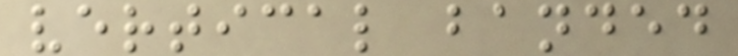vertical banded
